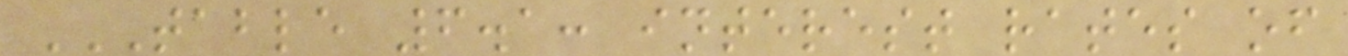TABLE 6.1: INTEREST RATES OF
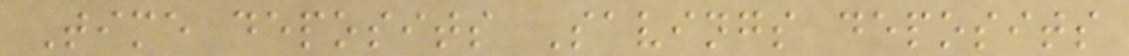Time deposits Savings deposits
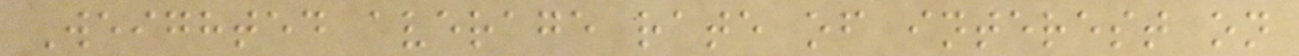Weighted average rate of interest on
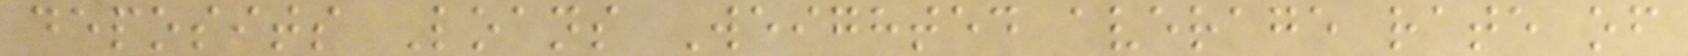deposits Loans Weighted average rate of
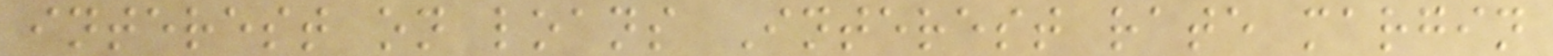interest on loans Interest rate margin
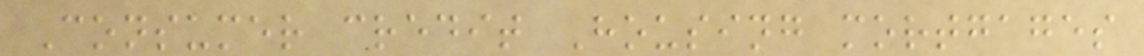Consumer credit Housing mortgages
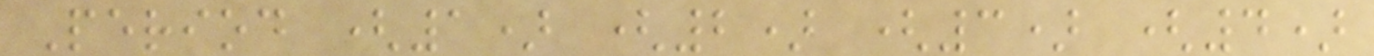Period (1) (2) (3) (4)
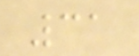31
